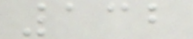132
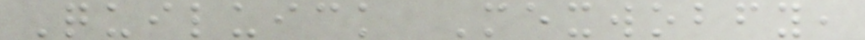Quiluick Mexwobfy,
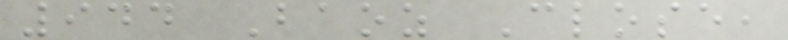944 Baoz Close,
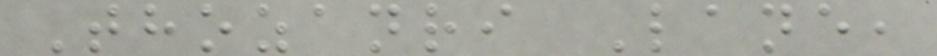Thozanri Lane,
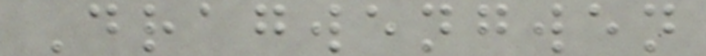Dragwengwen
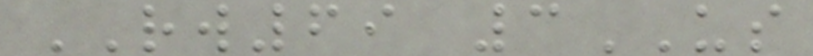RW69 3US
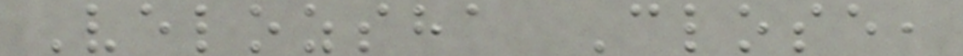Velozsha Close,
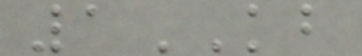1KB
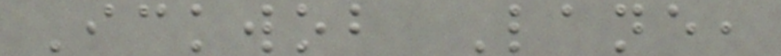Ickwob Lane,
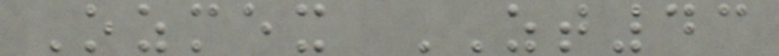Ozmex ZT43
